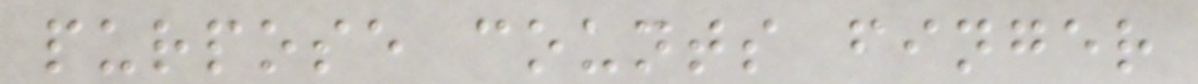purpose counts finger
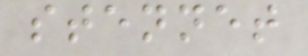stennet
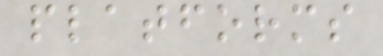platforms
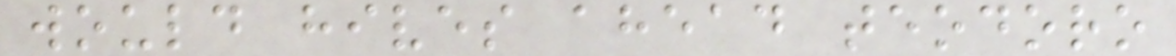would hives ahead teodoro
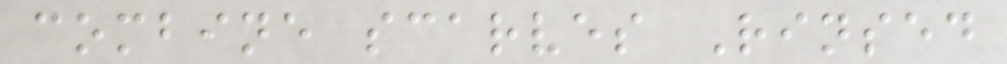combine scarves Rinsed
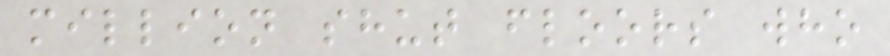million shut floors who
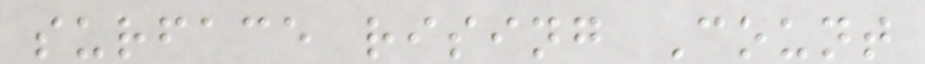surface rising Count
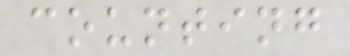counting
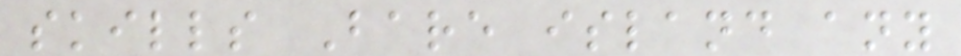skills Bare island any
